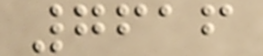7616
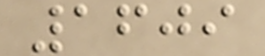1609
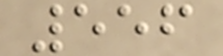556
